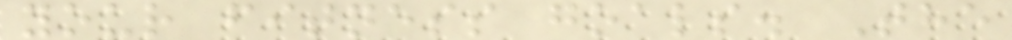your fitness goals. The
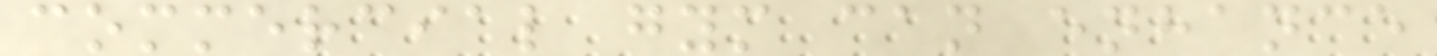commercial gym can enhance
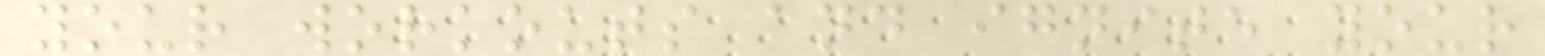your workouts and ignite your
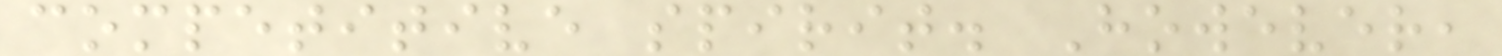competitive spirit. However,
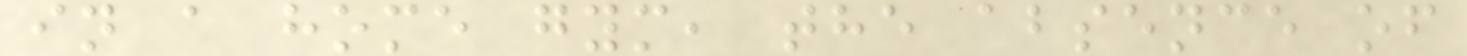in a home gym, the absence of
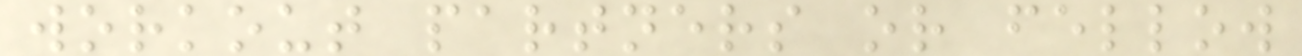workout partners or fellow
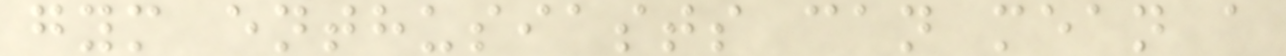gym enthusiasts can mean a
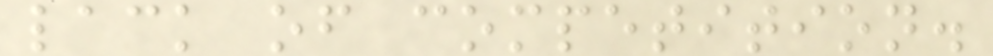lack of competition.
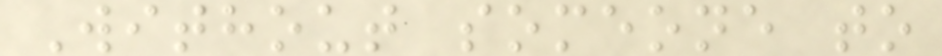Without someone to
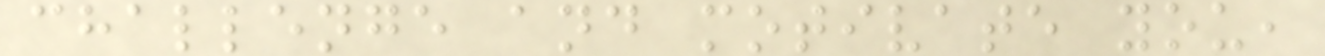challenge and motivate you,
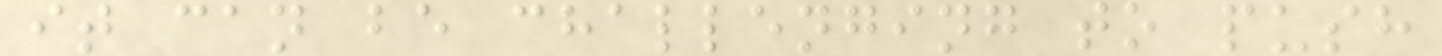it can be challenging to push
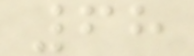68
